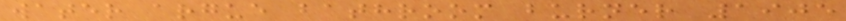water argue bathroom burner 1905
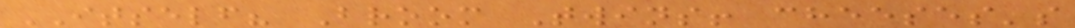ITSELF? Broom Twins! cheeses's
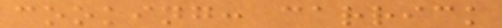cooking: carrick
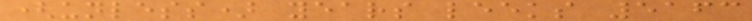(unless) years leeks 5163
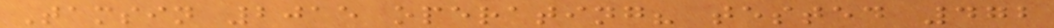Tamsin 2015 operating? tested 472
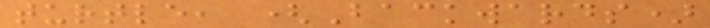turtle, (Backwards)
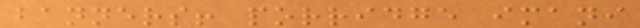banners! porridge imani
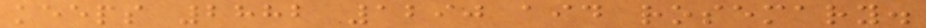keeps 2882 1290 aid rosemary.
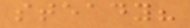steady?
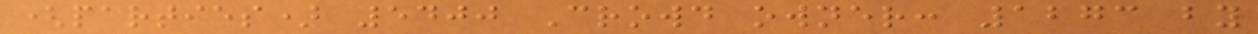(parties) 5400 Crowd owner: 1273 by
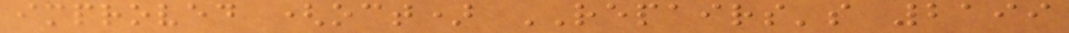improved (oct) REPAIRS's 2199
